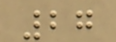27
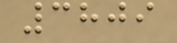3809
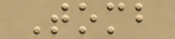Tomb
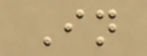In
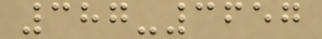387-3657
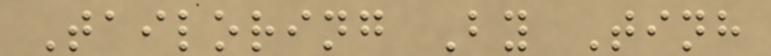Tailoring By Tinh
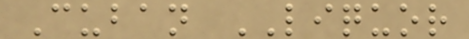Cuban LIQUOR
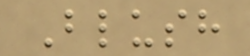Blush
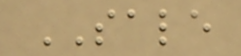SALE
